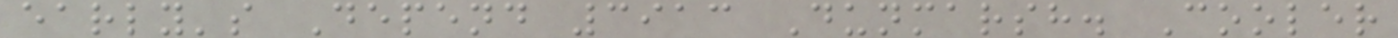early's Depend 3913 Dunmarsh. Cooler
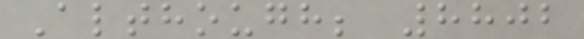Although; 8802
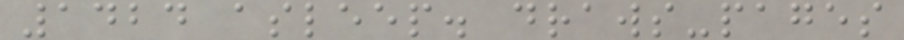1424 asleep. draws-pages
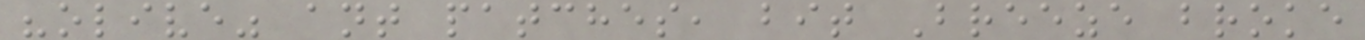"olive" ant patches, bit Breeze broke
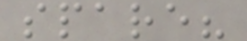spare?
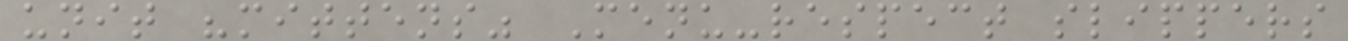unit "mittens" Menu-respect slippers
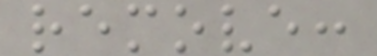remove:
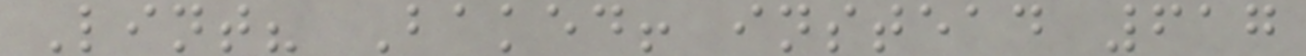Lint? Baked! instead 617
